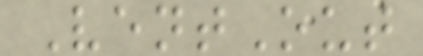VentOut
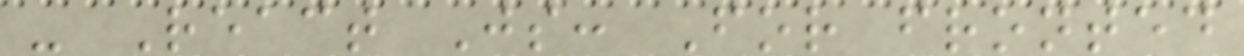- React Js: For fronted
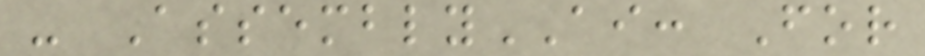- AssemblyAI: For
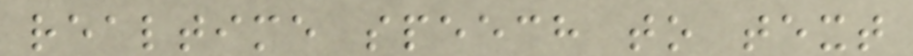realtime speech to text
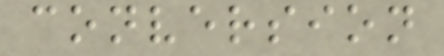conversion
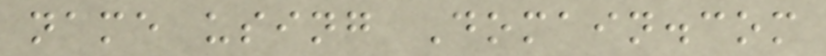name using Domain.com
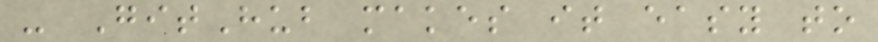- GitHub makes it easy to
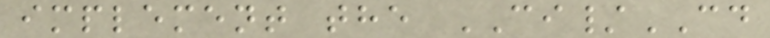implement the CI/CD
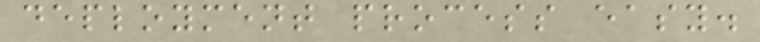deployment process easy.
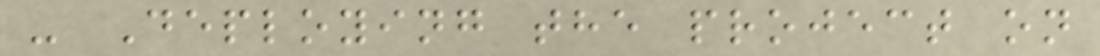- Deploying the project on
